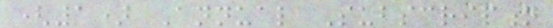(1) Annual Subscription
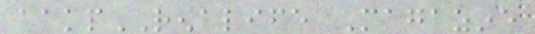aakpRENALIFE Magazine
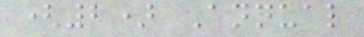(2) Annual
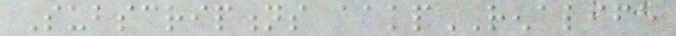Subscriptions aakpRENALIFE
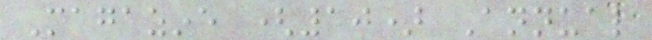Magazine (10) Annual
